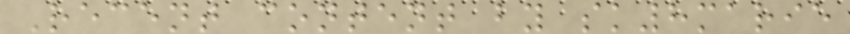Recent content by sk8marie
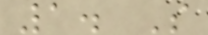1. S
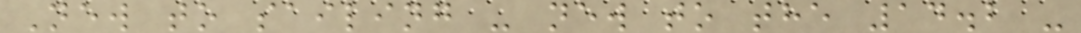New to sailing - new to the 14.2 -
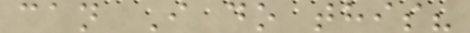can I do this?
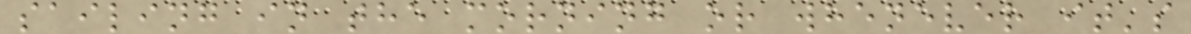sailing in the morning or whenever it's
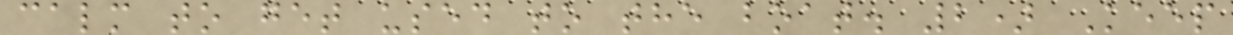calm to get used to the boat. 2) Keep
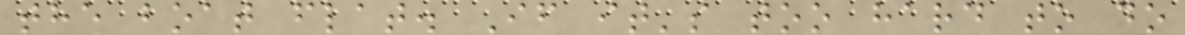the boat flat. If it's too hard to do
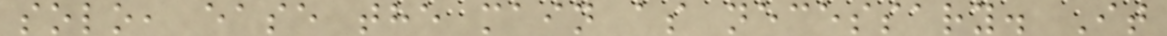solo, ease the main as necessary. It
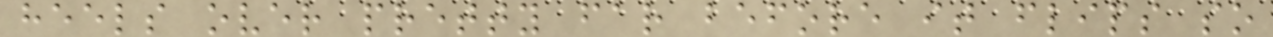heels over pretty far before it flips so
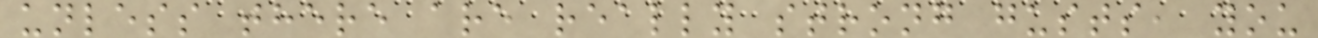unless there are really strong gusts, you
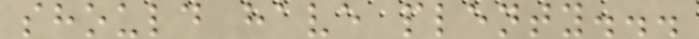should have plenty...
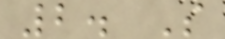2. S
